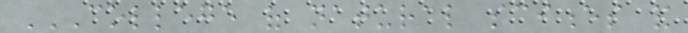COLLEGE OF NATURAL SCIENCES AND
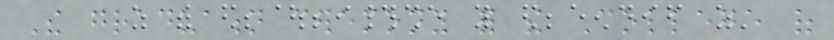The graduation ceremony for the College of
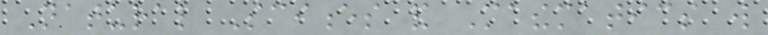Natural Sciences and Mathematics will
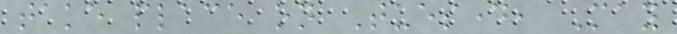take place on Tuesday, May
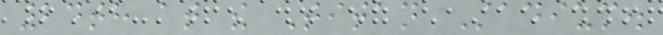24th at the Titan Stadium.
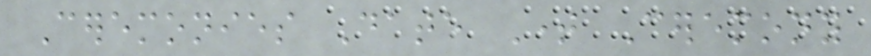Ceremonies Date Time Ceremony
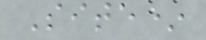Site*
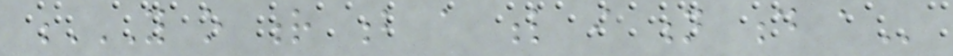Y O R B A L I N D A
